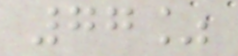77%
